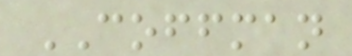COFFMAN
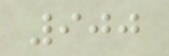900
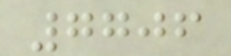7706
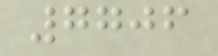7706
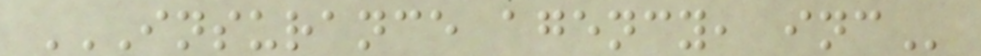INSURANCE AGENCY, INC
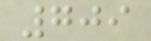709
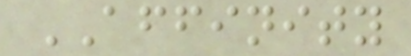AFFINITY
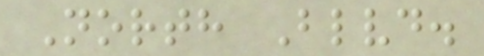North Blvd.
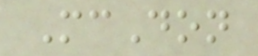McDon
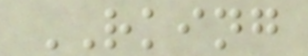RKING
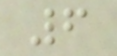6
